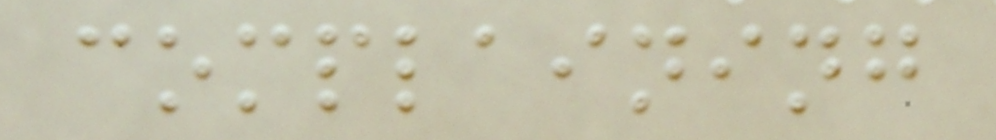complaining
